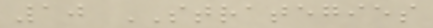10 STRATEGIES
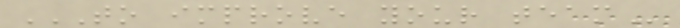TO IMPROVE YOUR TEAM
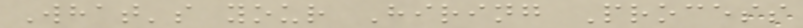What's your Hiring Process
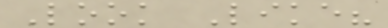Look Like?
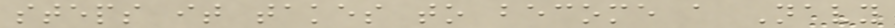steps it takes to become a Navy
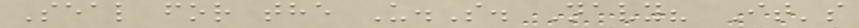Seal for the U.S. Navy? It's
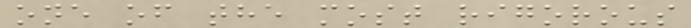one of the most rigorous
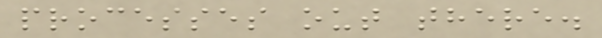processes out there.
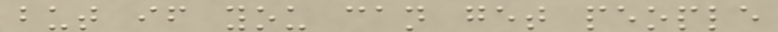but if you can get people
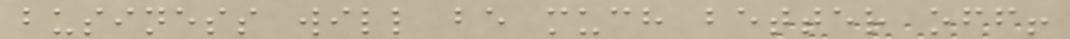business will be much better off!
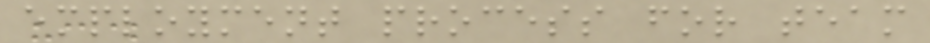employment process for team
